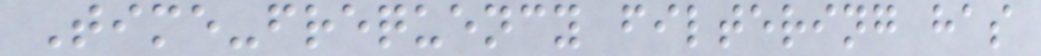Time-frequency filtering has
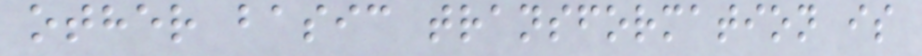other basic transformation is
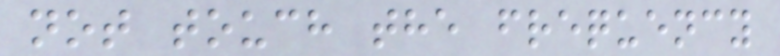not touch the frequency
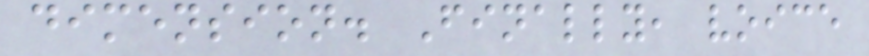dimension. Finally, voice
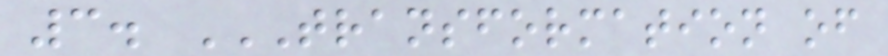3. TRANSFORMATION OF
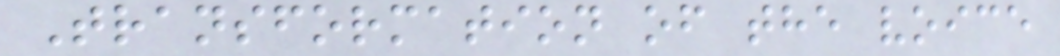Transformation of the voice
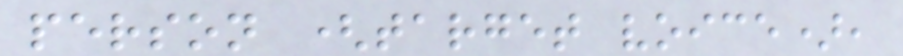person (target voice),
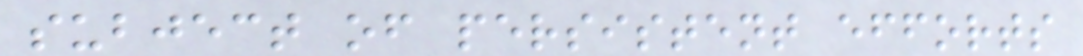subject of persistent efforts
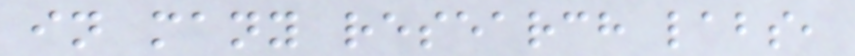in many research labs,
